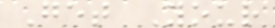Get Your
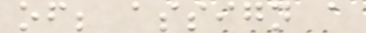of; assign a
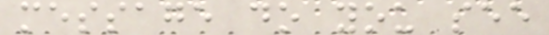message do you see
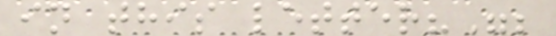in this letter?";
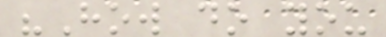"How do you
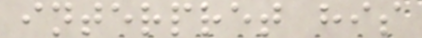interpret his
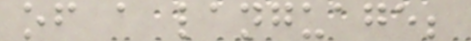of a language;
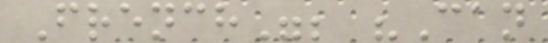French"; "Can
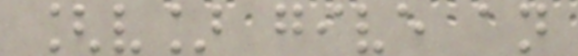[v] give an
